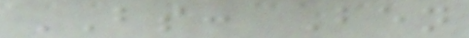BS: Ben
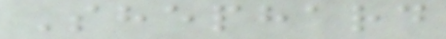Shephard
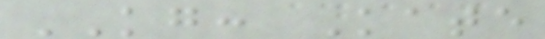KG: Kate
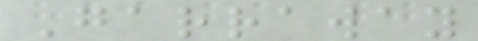Garraway
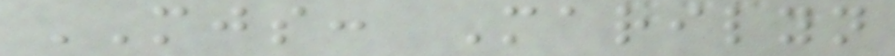MJS: Marilyn
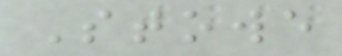Stowe
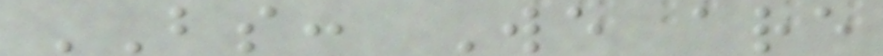BS: We are
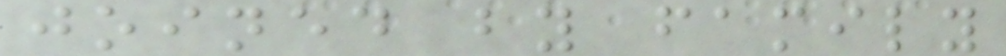joined by family
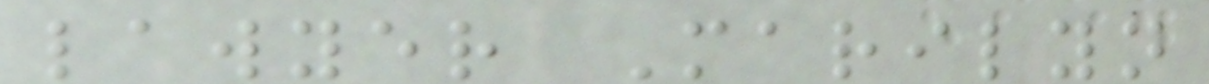lawyer Marilyn
